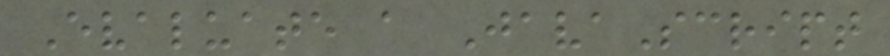Evaluate a JavaScript
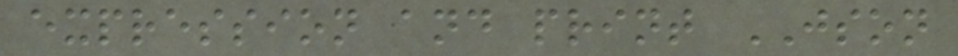expression and print JSON
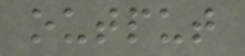output
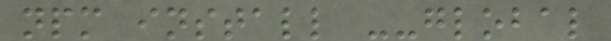npm install --global
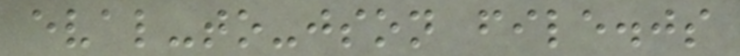eval-to-json file.js
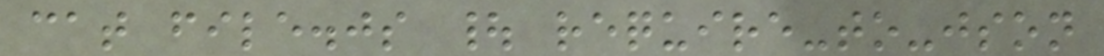cat file.js | require-to-json
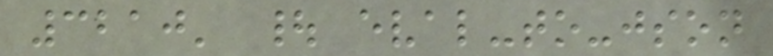3210' | eval-to-json
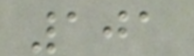101
